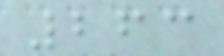263
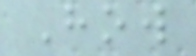How
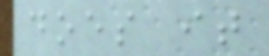does it
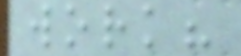work?
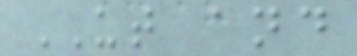UT and
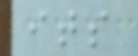its
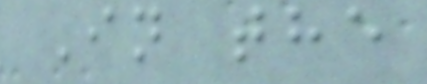In the
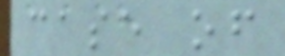case of
